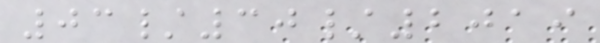03/30/2019
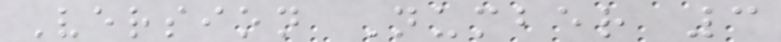Version Number 3
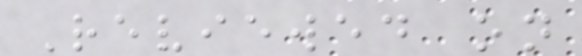Reviewed on
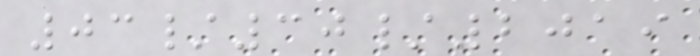03/30/2019
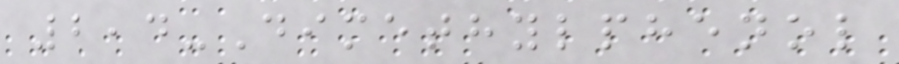2,4-Dimethylphenol
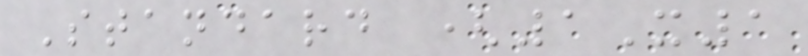Standard (1X1
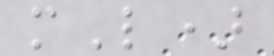mL)
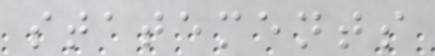statements
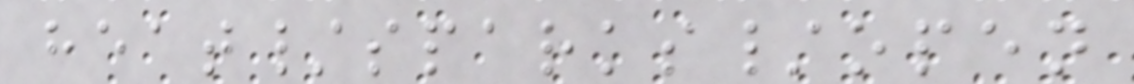heat/sparks/open
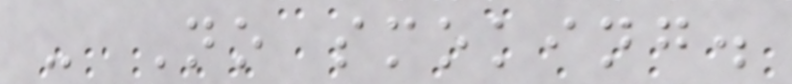- No smoking.
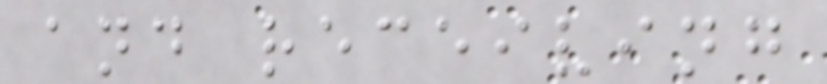and receiving
